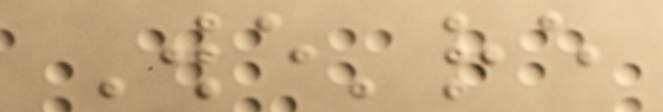We're
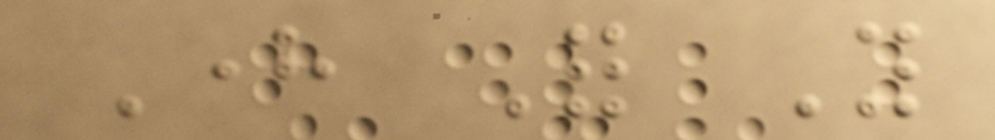Here For You
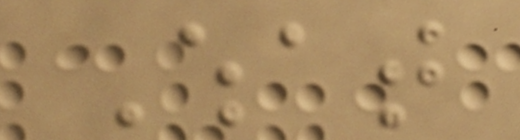What
